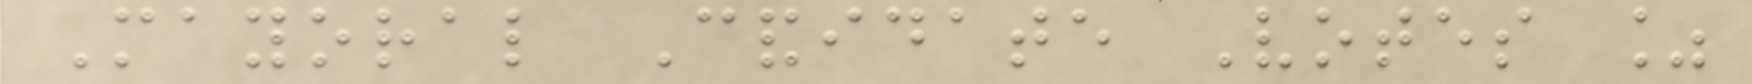Mayoral Candidate Votes %
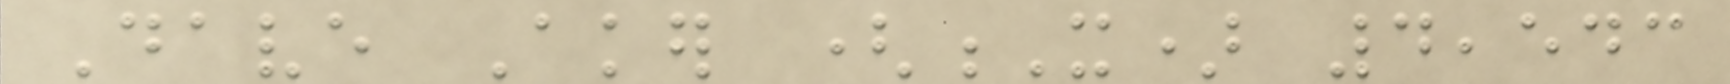Dave Aker (X) 4,543
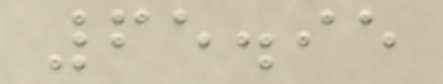65.95
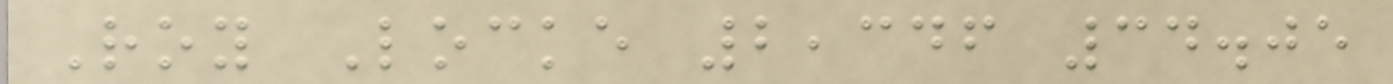Roy Locke 2,346 34.05
